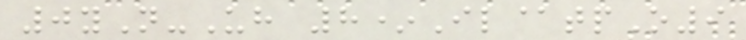0yN-Uh 8*Il@tpO9
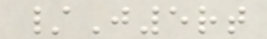/J5rt
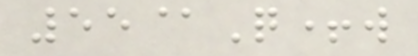55@Q+w
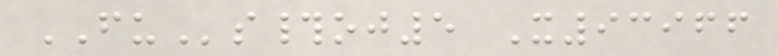FUs#oj5 X93966
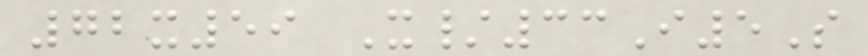72x59 X/33I5S
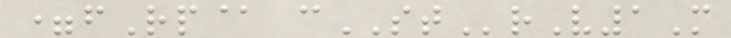=fRp@ cSTrV1M
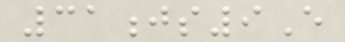31js9E
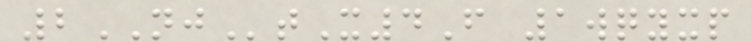2NJtX4F 1wqyxp
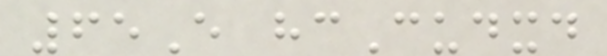65E hcCudxd
